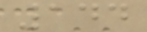144
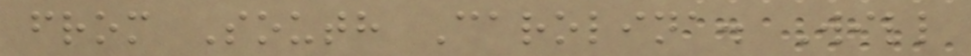from South Carolina. Will
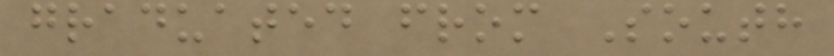graduated from South
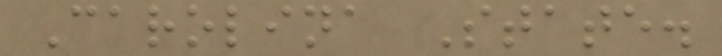Carolina State.
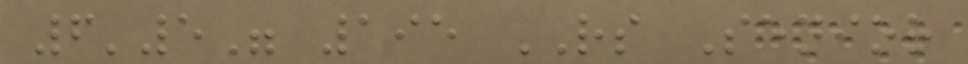6'5" 195 RS Senior
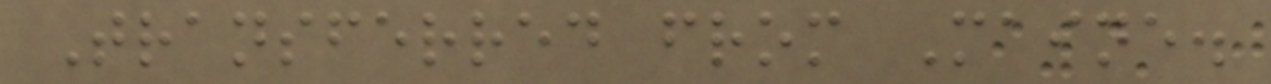Transferred from Maine.
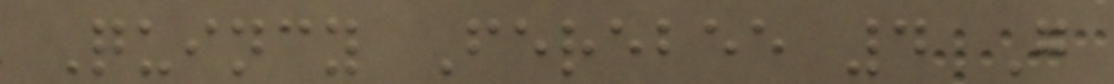Quincy Ferebee 4 G
